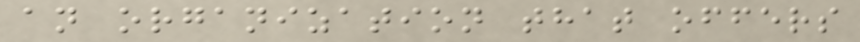an organization that offers
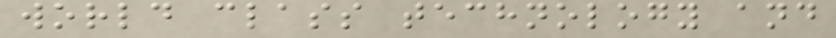world class technology and
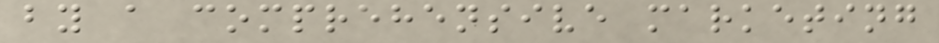by a comprehensive marketing
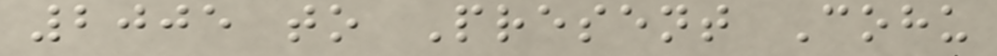2005 to Present Cohu
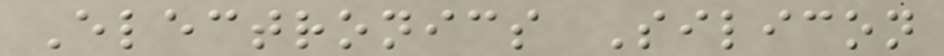Electronics Silicon
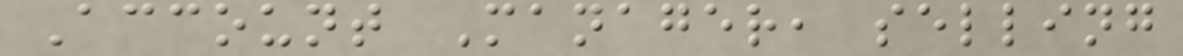Account Manager, selling
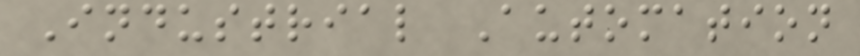Industrial Automation
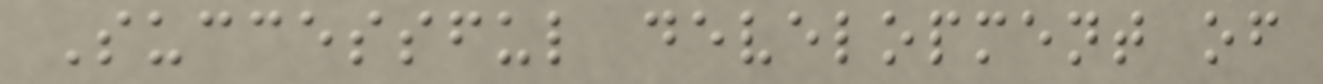Successful development of
